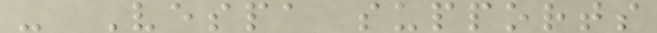- Vespa supports
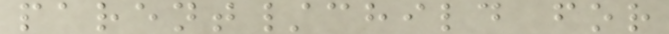parent/child for
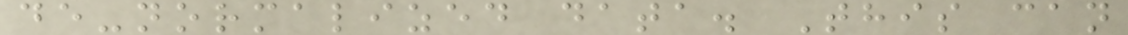de-normalized data. This can
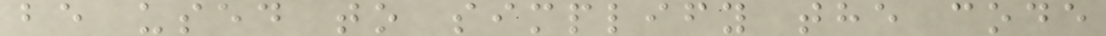be used to simplify the code
